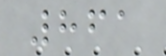861
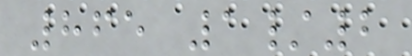865 1/2
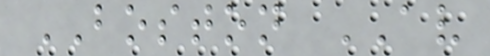BOSTON AV
